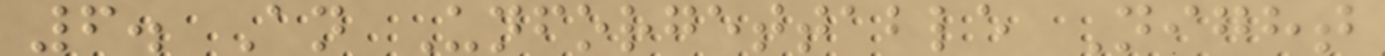6. An Unforgettable Night
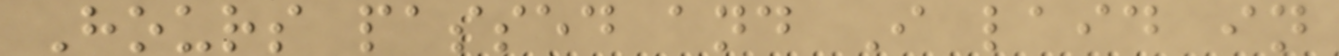Hours passed and I laid in
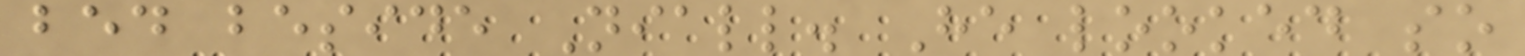bed beside Niall. He looked so
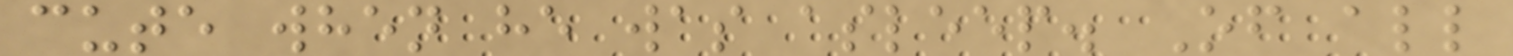cute when he was asleep. Of all
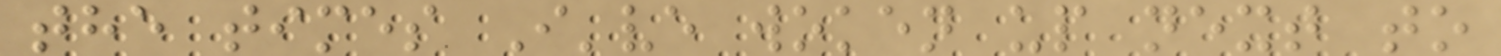the times I've woken up next to
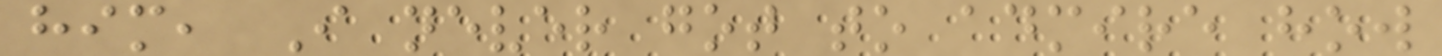him, I never got to admire how
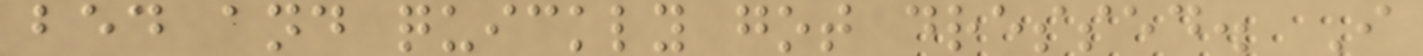bed and quickly got dressed. I
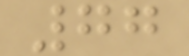77
